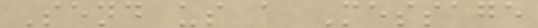Send us a Message
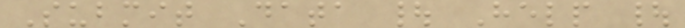Submit Data | Help |
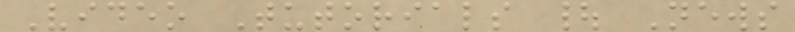Video Tutorials | News
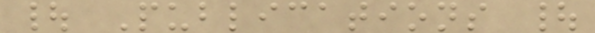| Publications |
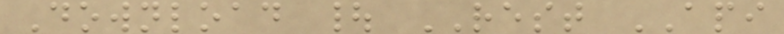Download | REST API
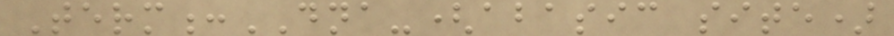Term:DNA-(abasic site)
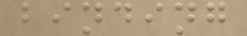binding
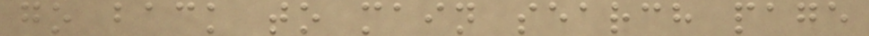go back to main search page
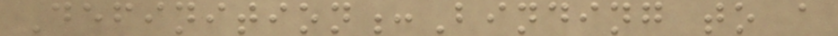Definition:Binding to a
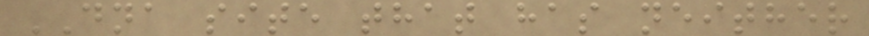DNA site that has neither
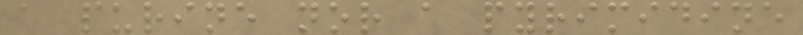a purine nor a pyrimidine
